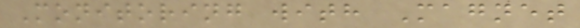Monitoring with Magnet
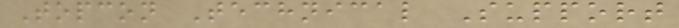Topcon Technical Support
